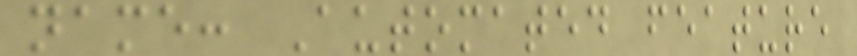name: Automated feature
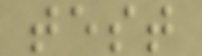test
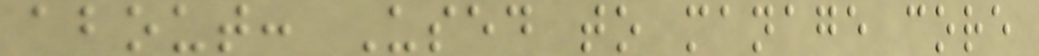about: Used to manage core
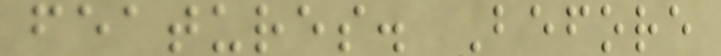features. Before
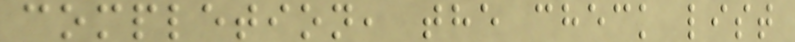completion, the check list
